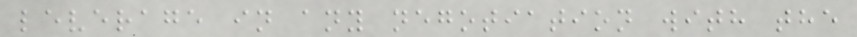leverage in any negotiation with the
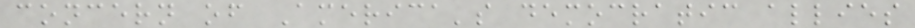concern of America's democratic allies
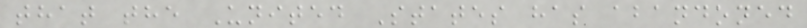that the United States has abandoned
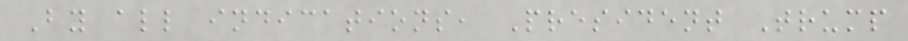By all indications, President Trump
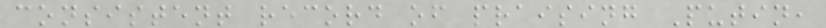consistent record of praising Putin,
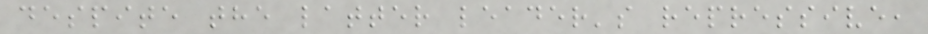despite the latter leader's repressive,
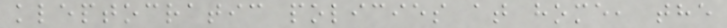kleptocratic policies at home, the
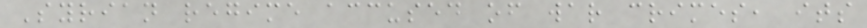Syrian regime accused of war crimes, its
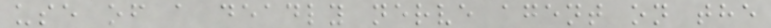use of a deadly nerve agent on the
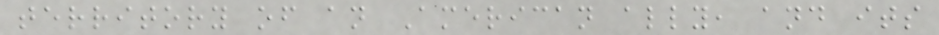territory of an American ally, and its
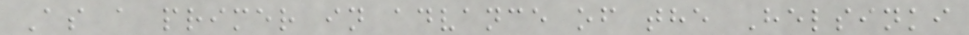As a primer in advance of the Helsinki
